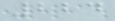224
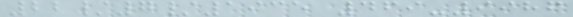22/7/1935 469-9986
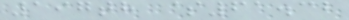197th $61.32
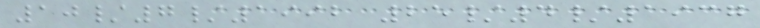10/7/1992 25/4/1937
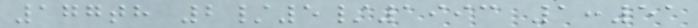177th 2/5/1993 1:51
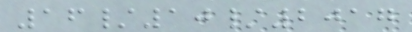16/10/2017
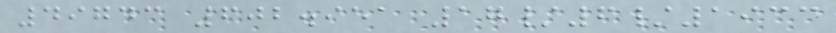49743 602.951 17/6/1933
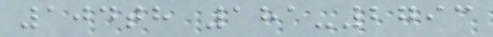104th 181-2793
